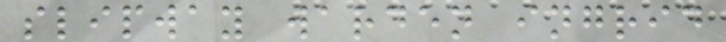slipway warden ingrid
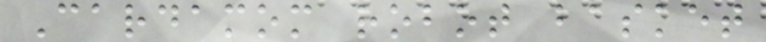Cardamom robot basket
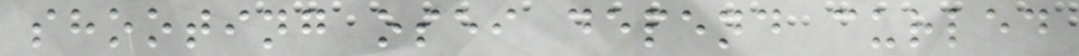shooting osei depend curled
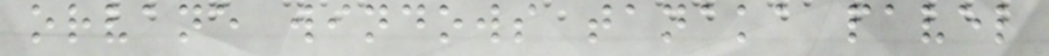orvane windows tanaka pavel
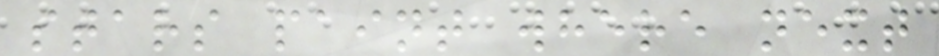stars paint where next
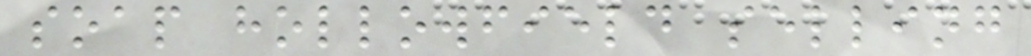soap hollowfield selling
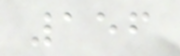156
